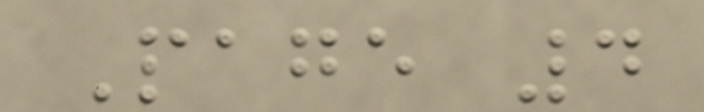Page 4
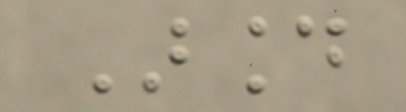Around
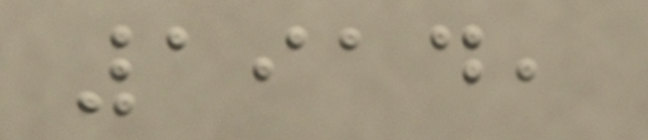1914,
